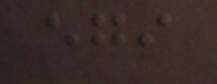egi
